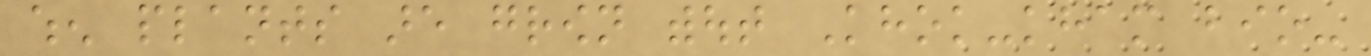when plants are grown without Khok-kham bio-
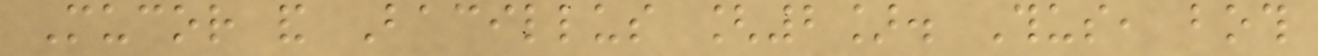Mucor and Bacillus [2]. Thus, both
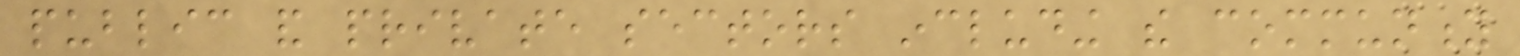public and private sectors including the community
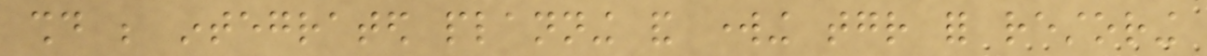should be integrated planning and working together for restoring
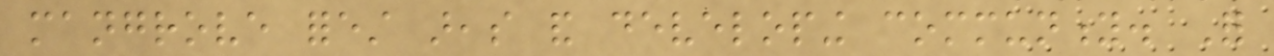mangrove forest areas and developing community. For
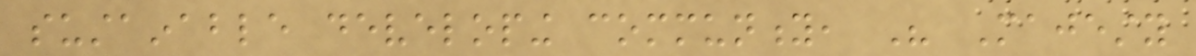sustainable developing community, His Majesty
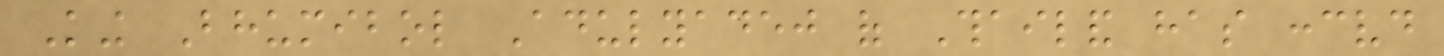King Bhumibol Adulyadej of Thailand has conceived
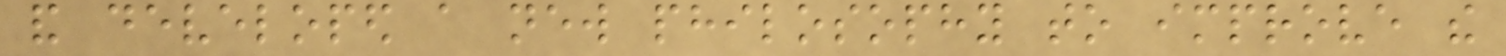and developed a new philosophy to improve the
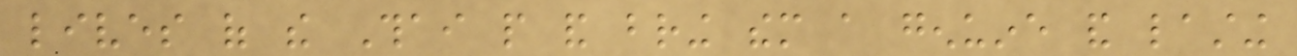lives of the Thai people and bring them a genuine and lasting
